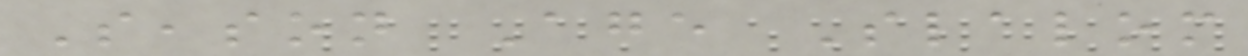Season Age Slalom
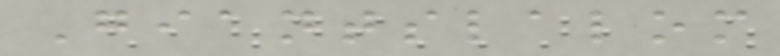Giantslalom
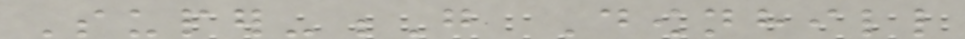Super-G Downhill
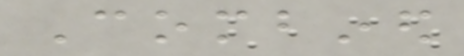Combined
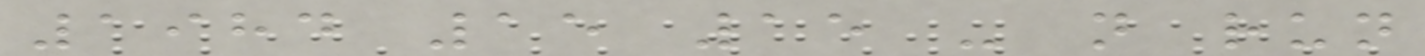1984 15 15 - not run
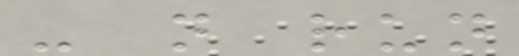- not run
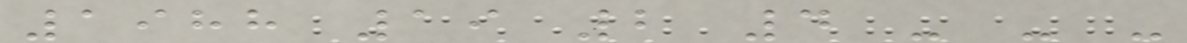1988 19 2 4 - - -
